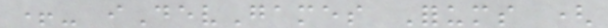+- iDevGames Forums (
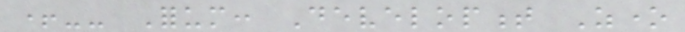+-- Forum: Development Zone
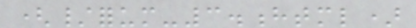(/forum-3.html)
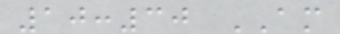10:30 AM
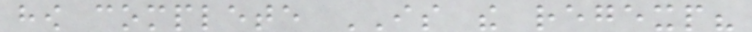how complete IS the regexp?
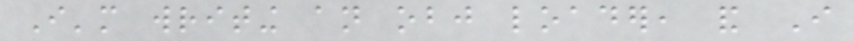I'm writing an obj loader, and I
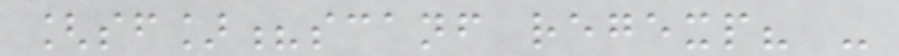[sf]?scanf regexp? -
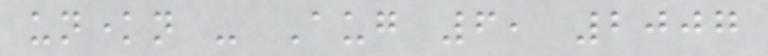unknown - Aug 6, 2007
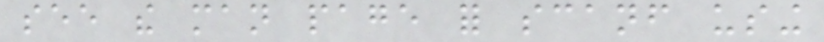see the man page for scanf using
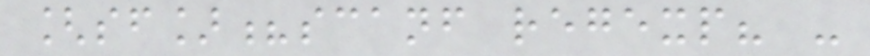[sf]?scanf regexp? -
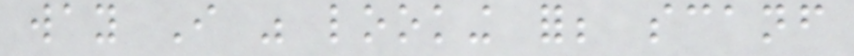way I was looking for; scanf
